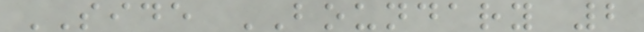SIDE BOUNDARY 2
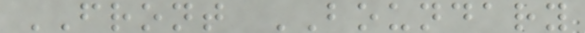FRONT BOUNDARY
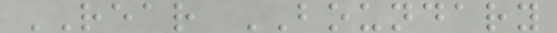REAR BOUNDARY
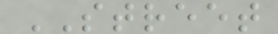STREET
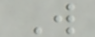W
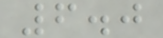6.0
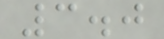3.0
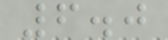6.0
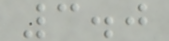3.0
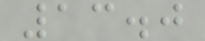13.0
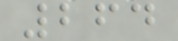264
